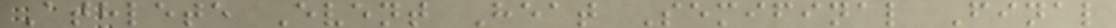Athlete Event Heat Semifinal Final
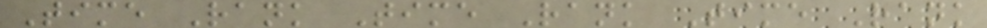Time Rank Time Rank Time Rank
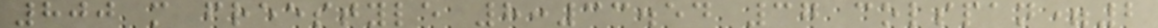800 m freestyle 8:33.54 37 colspan=2
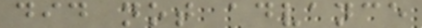did not advance
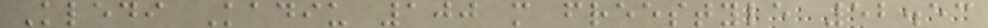Kledi Kadiu 100 m freestyle 52.53
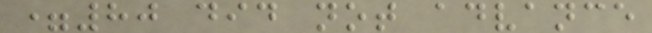=80 did not advance
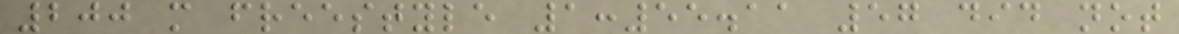200 m freestyle 1:55.11 57 did not
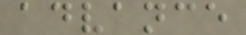advance
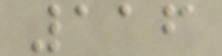116
